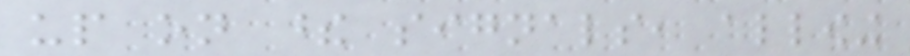up on these signals, allowing
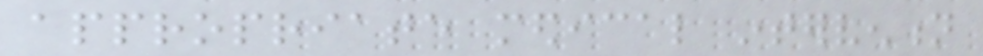appropriate medical intervention
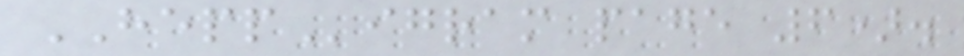HEPPigram page 6).
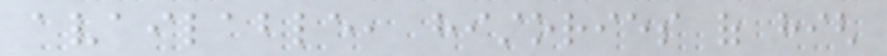available, histories of high
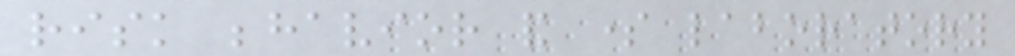risk behavior and some laboratory
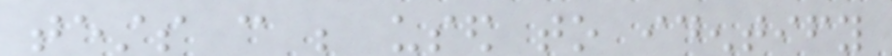tests can be used to identify
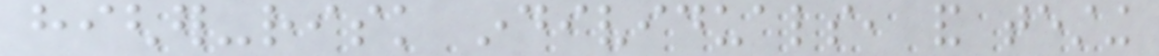higher-risk individuals, and testing
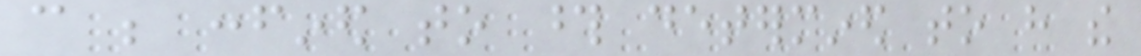can be confined to those determined to have the
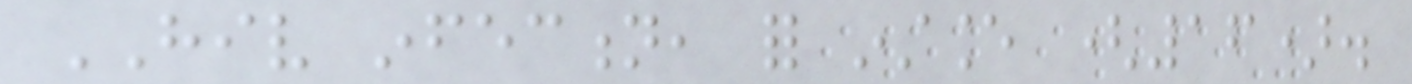HIV infection, for instance (16).
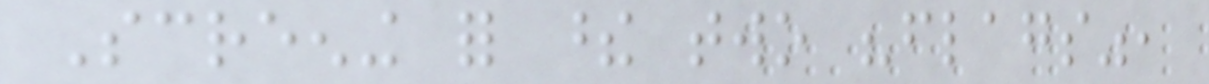Screening for these two "flags",
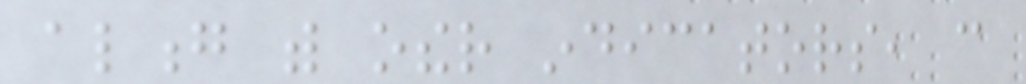along with other indicators, can
